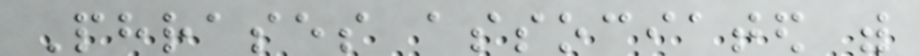Phrases associated with
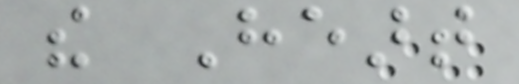the Heart
